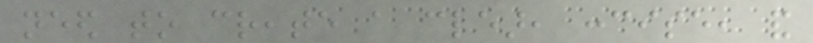need to create a clear, concise, and
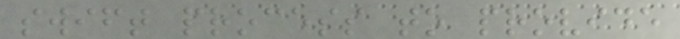swift process to provide
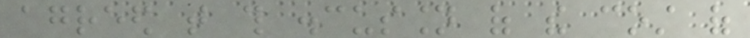agreed that this discussion of the cost of
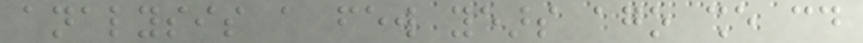analysis a few years ago she could
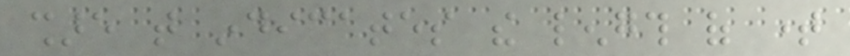share that indicates the length of time
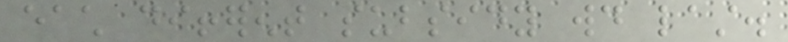each different subsidy would last.
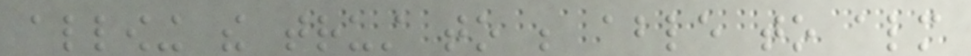allowing the trust to be able to almost
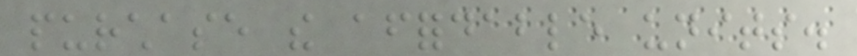purchase the affordable units.
